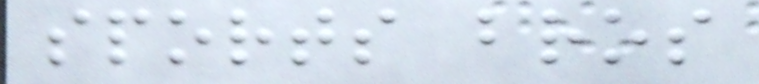sports bros
